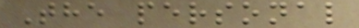The personal
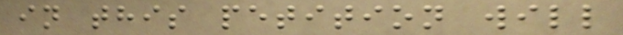in this petition will
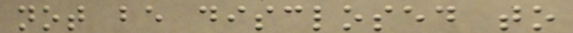not be disclosed to
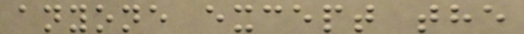anyone except the
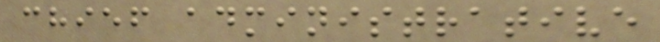chief administrative
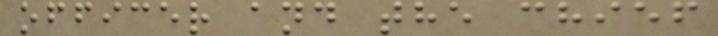officer and the chief
